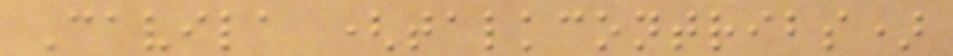Cavila (talkcontribs)
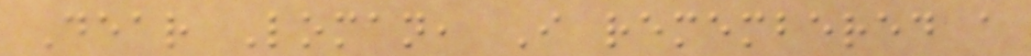Dear Loman, I remembered a
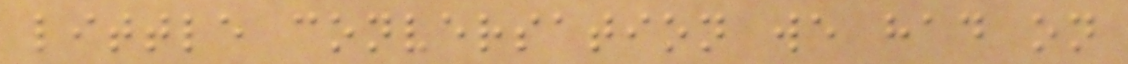little conversation we had on
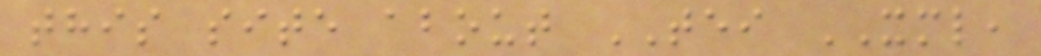this site about TEI XML,
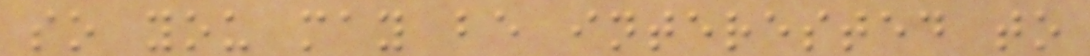so you may be interested to
